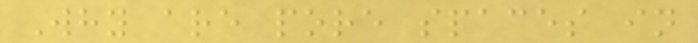Why are pore spaces in
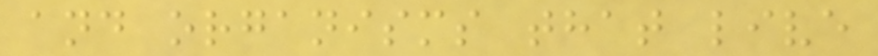and organisms that live
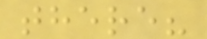there?
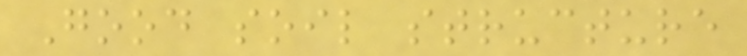Good soil structure
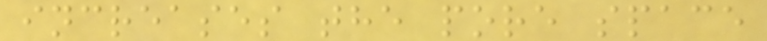increases the pore space
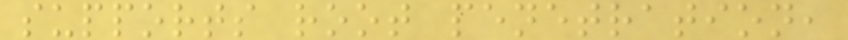supports root penetration,
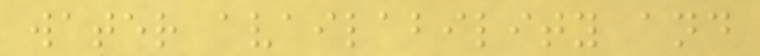water availability and
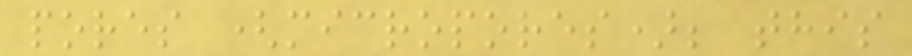pores (micropores); this
